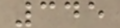345
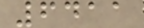6411
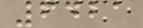6421
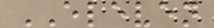ELEVEN
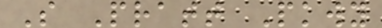S Pratt Pkwy
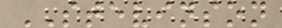STEVINSON
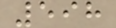598
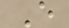E
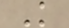K
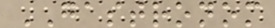GASTRONOM
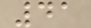41
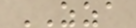ZZA
